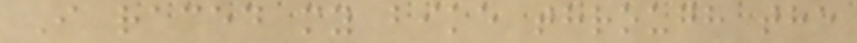I raced my bike through the
